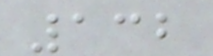132
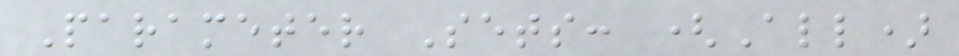Parameter Sets: (All)
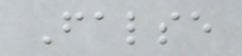False
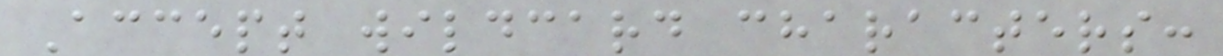Accept wildcard characters:
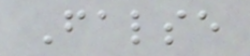False
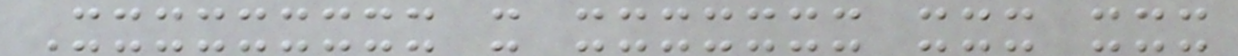Xxxxxxxxx x xxxxxxx xxx xxx
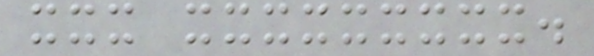xxx xxxxxxxxx.
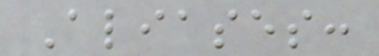Aliases:
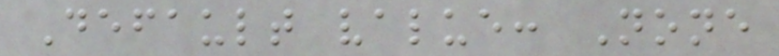Default value: None
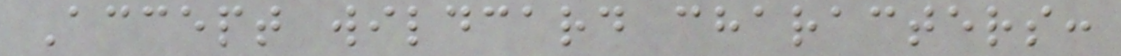Accept wildcard characters:
